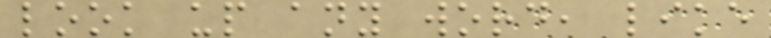look up any word, like
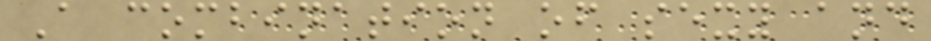A combination of sexy and
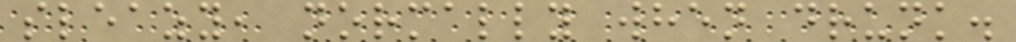sleazy, normally when drunk.
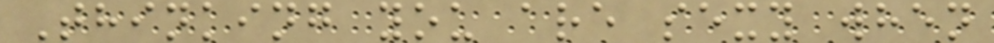Thinking you are sexy when
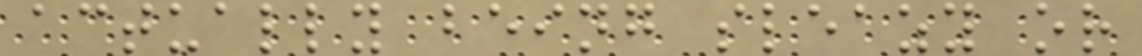actually being sleazy or
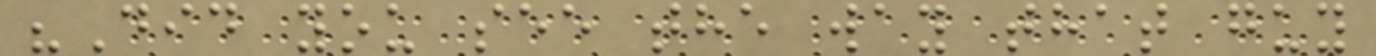"Did you see the way that guy
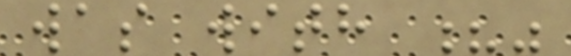was with ?"
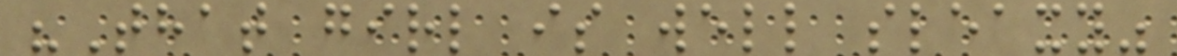"That girl is well sleaxy"
